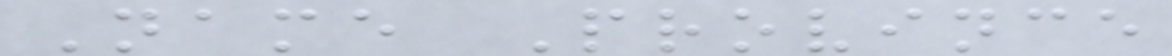Name Province
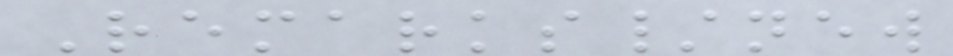Remarks/new
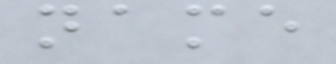name
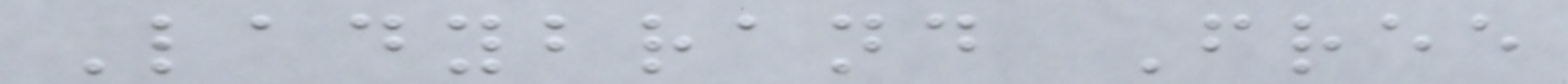Ladybrand Free
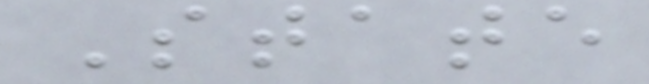State
